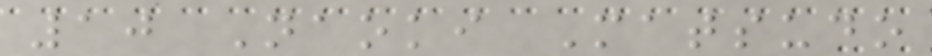10 Naoki Matsudo
